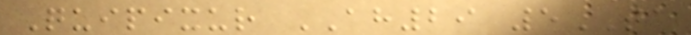Quipixur AH29 5TA
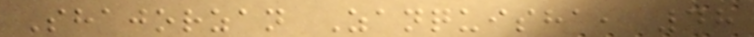Shajorzan Zanquisha, 48
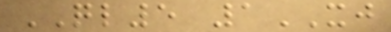QL5 1XJ
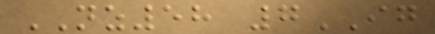NZ58 7IG
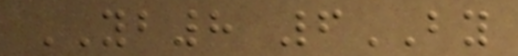YB8 6BY
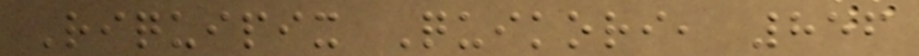Riquipix Quikori, 856
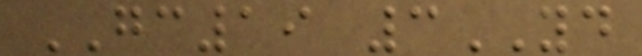GC19 3YD
